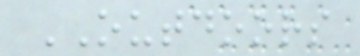OUTDOORS
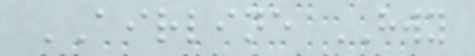AIRLINE HWY
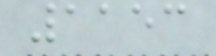1153
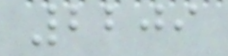2209
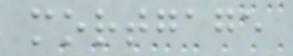mortgage
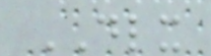DLX
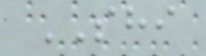SHI
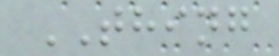THING
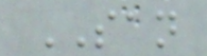SAN
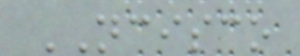NCISCO
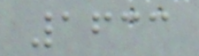1633
